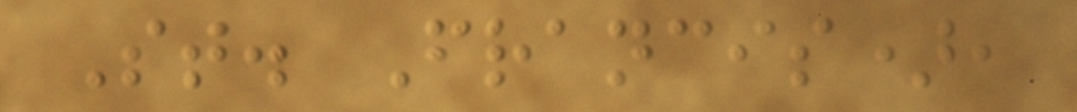St. Francis),
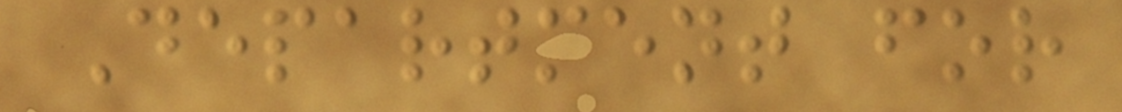Department for
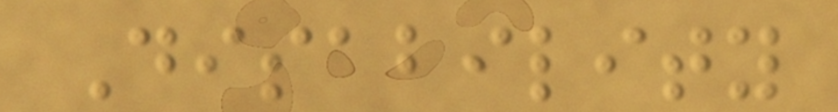Disability
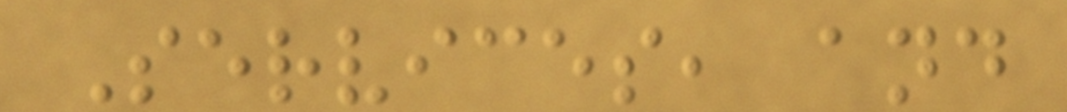Services, and
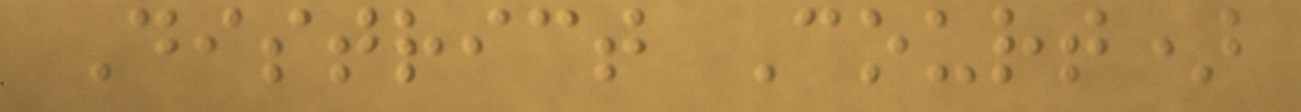District Court)
